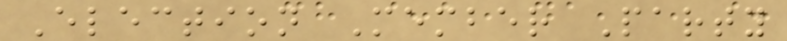Election Member Party
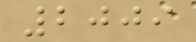2009
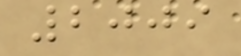2009
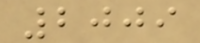2009
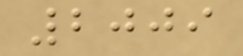2009
